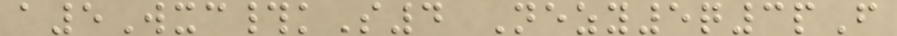a5Wxc#kS4 Nezy5q3pF
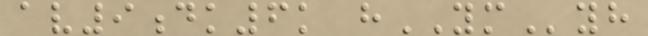av9dk6k hYMyh
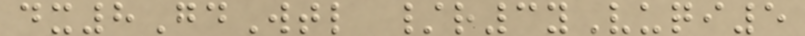dx8GdWtl /r3yVuqi5
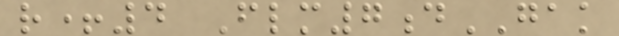r+4 Flm7dGAK
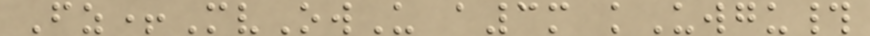Fz+MvOwU a3m kUwgu#
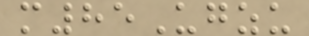m85Ugzu
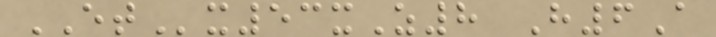ETx53xZ8 H6A
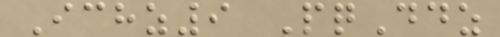Ichz9 PqDdz
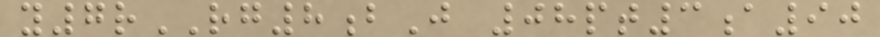y7rRG8bJ 08pt3a90
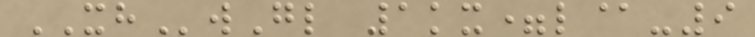XHwGl 1kx=l@-9
